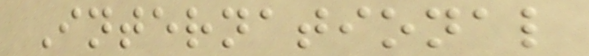International
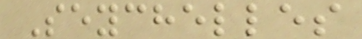Seychelles
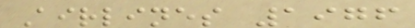Airlines 1976
